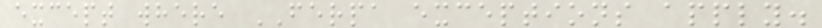except where FERPA exceptions apply.
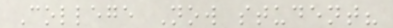College Now student?
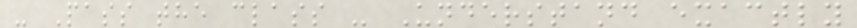- Pass the class - Understand exactly
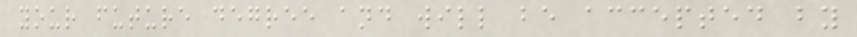your future degree and will be accepted by
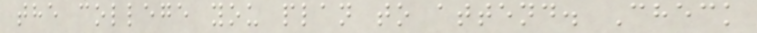the college you plan to attend. Check
